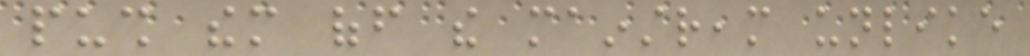push them off the mainstream unlike
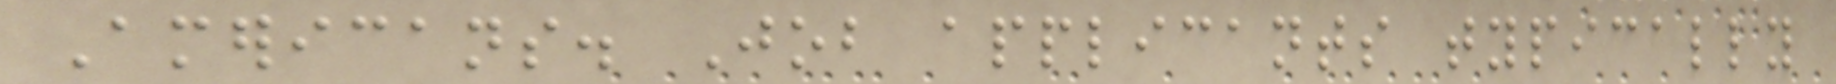Americans. Job applicants typically
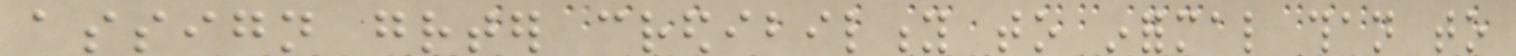assign greater credibility to informal than to
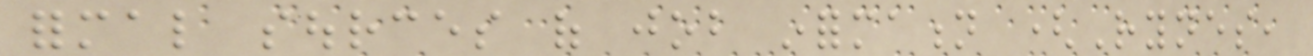formal sources of job information (Rynes,
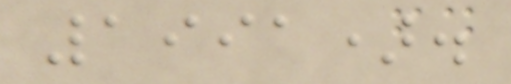1991).
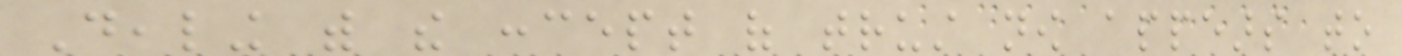Dealing with the concept of trust now appears to
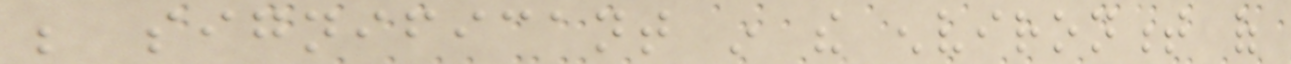be significant in the environment of
